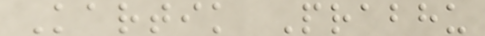Kartik Prabhu
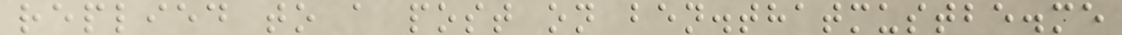replied to a post on ben.thatmustbe.me
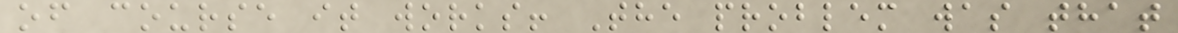of course it works! The problem was that
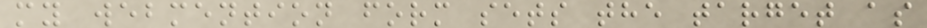my webmention form sets the target as
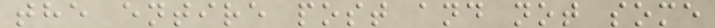the entire post and not some
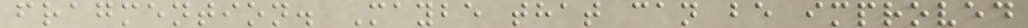fragmention. Maybe that can be improved
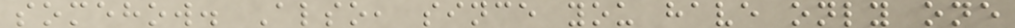somehow. Also, since you have only one
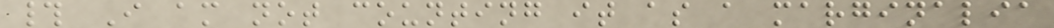# I am not counting it as a marginalia
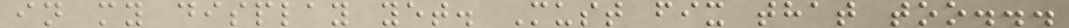in my display yet. Must fix that too...
